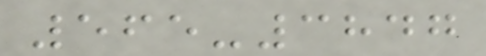565-3847
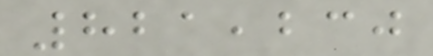821,230
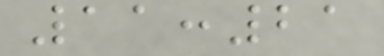11:21
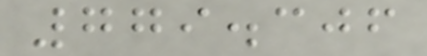779.306
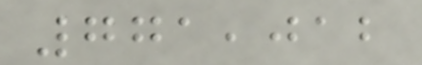771,012
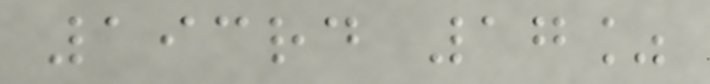193rd 17%
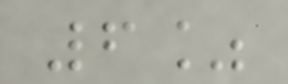6%
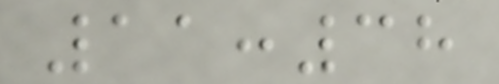11:38
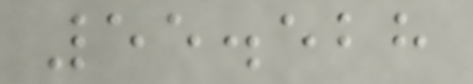55.528
